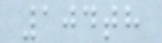104th
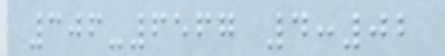306-6567 4:02
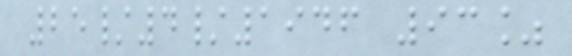25/4/1946 93%
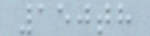150th
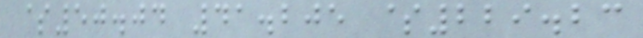$50.04 41.205 $229.23
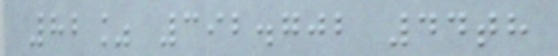82% 392.702 44th
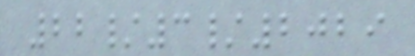22/3/2029
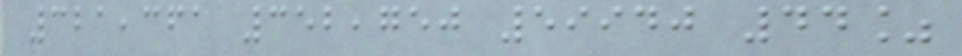321,361 352,750 59940 44%
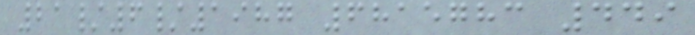21/6/1987 6815783 449
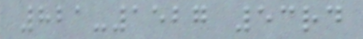821-1527 53rd
